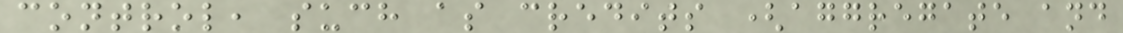control, such as credits (aggregate and
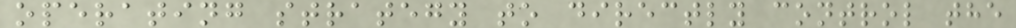operating strategy to directly control the
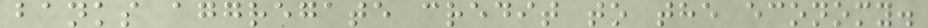banks aggregate credit to the economy.
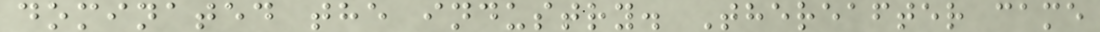dominated the industry. Thereafter came
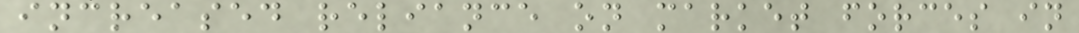increased reliance on market forces in
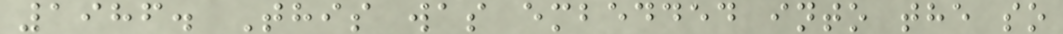1986. This was embedded into the so
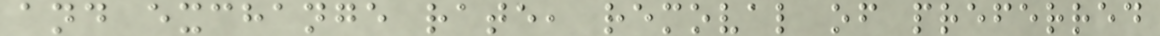and exchange rate, removal of preferred
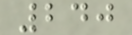240
